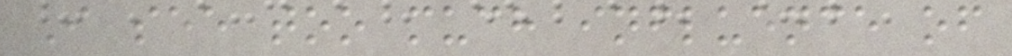I see too much influence of
